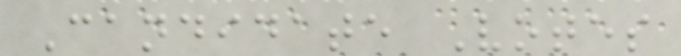Candidate Votes
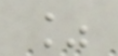%
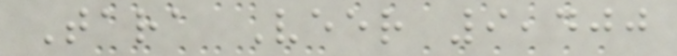Tara Veer 9,400
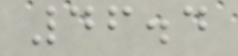46.4
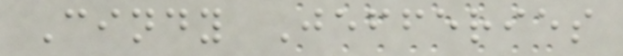Cindy Jefferies
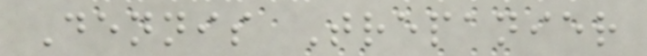Dennis Trepanier
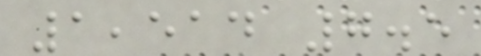1,514 7.5
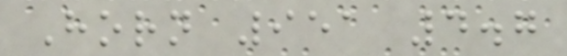Horn 951 4.7
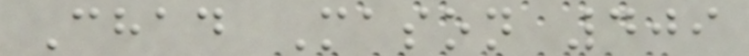Chad Mason 409
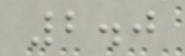2.0
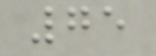75
